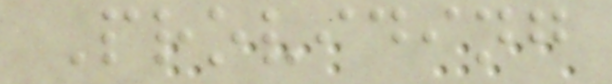Providing
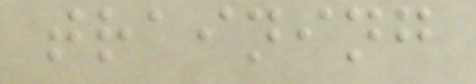training
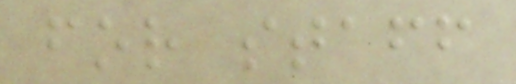for staff
